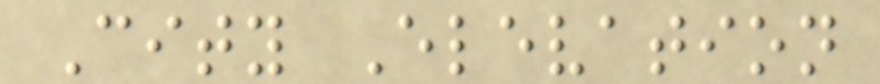City Elevation
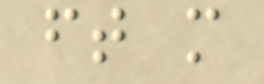ft m
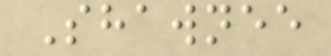Shawnee
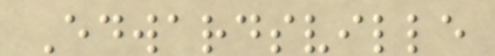Edwardsville
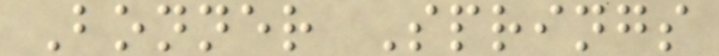Bonner Springs
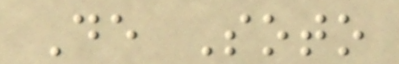De Soto
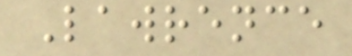Lawrence
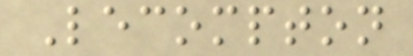Lecompton
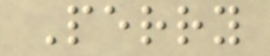Perry
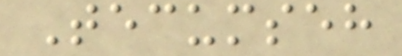Tecumseh
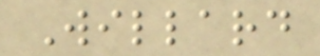Willard
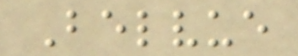Belvue
